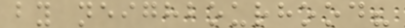by neighbourhood?
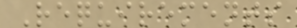Requirements
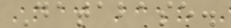Database.
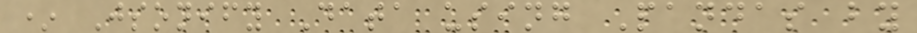* Jsonify Data using Pandas by
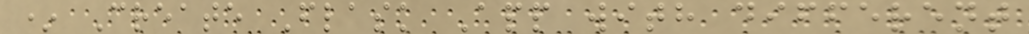* Create Flask App with different
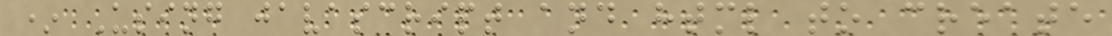* Using javascript and html to create
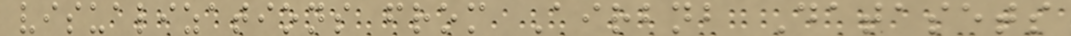visualizations from Airbnb Datasets
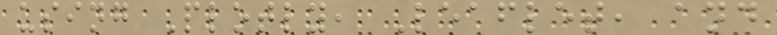using Plotly, Leaflet, and
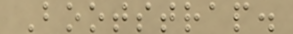Bootstrap.
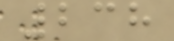238
